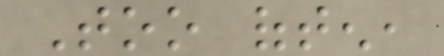Too often,
